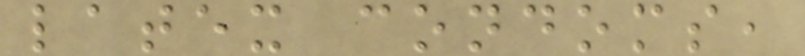latex condoms,
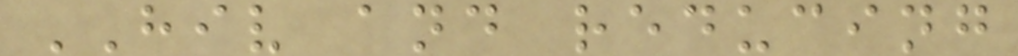HIV and reducing
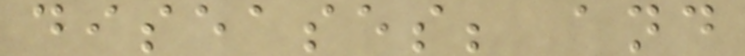diseases; and
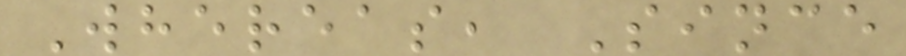Whereas, Since
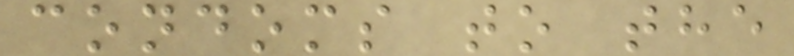condoms to the
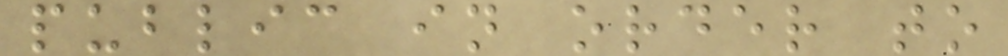public in order to
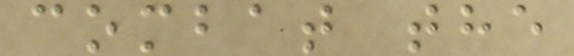combat the
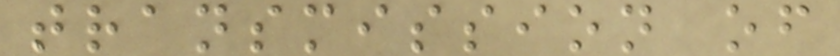transmission of
